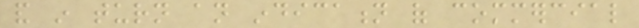and in turn an indication of commercial
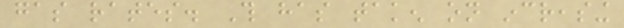gas rates. This has taken on increasing
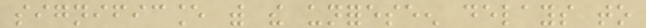significance with the unforeseen delays to
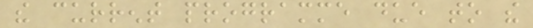the current programme due to the
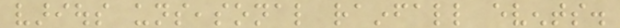various unseasonal rainfall events.
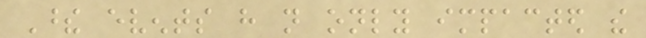These events have not only impacted the
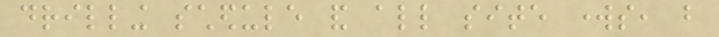drilling schedule and all site works, but
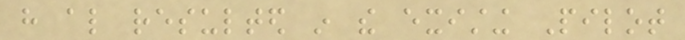have also resulted in the existing Pilot
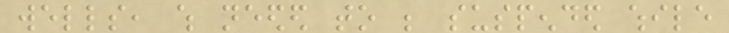wells, which needed to be suspended while
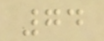74
